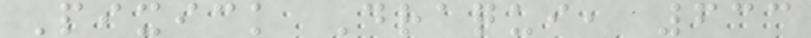Pixick Draqui, 633
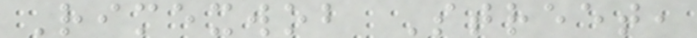Rimexwob Street,
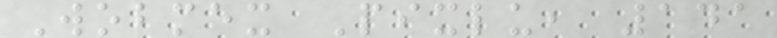Wobmex Pixlu, 141
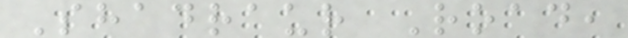Shadraur Road,
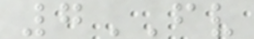7FV
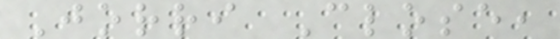Jorri Close,
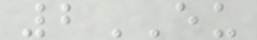2EU
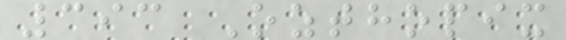393 Ozthopix
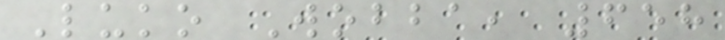Luko Wobba, 658
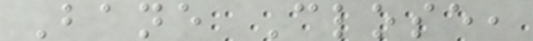Bane Close,
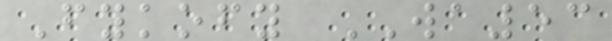Fykofy WA53
